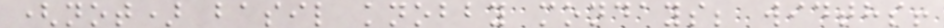(not) basil knobby mondays; widths!
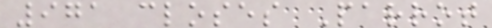971 closes Parrot
